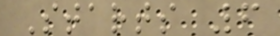Starts 6
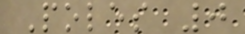Poles 0
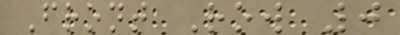Front Row 0
